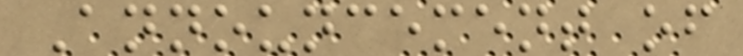Announcement of
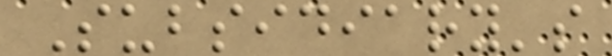Subsidiary's
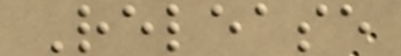Release
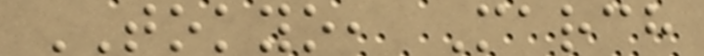TOKYO, March
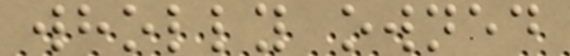wholly owned
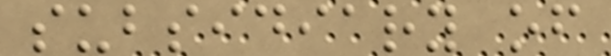subsidiary of
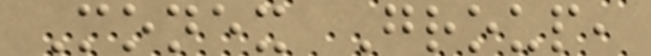Monex Group,
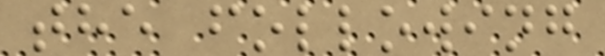the following
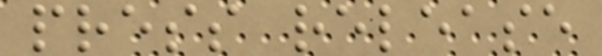press release
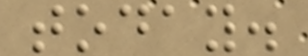today.
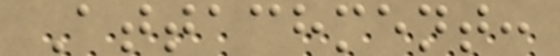Attachment:
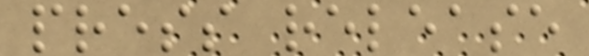press release
